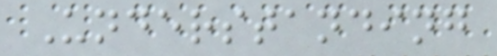Understanding
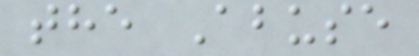the Abuse
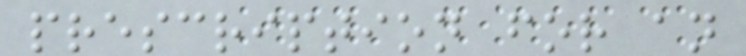prescription for an
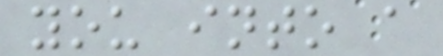you into a
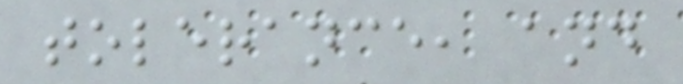tolerance, and
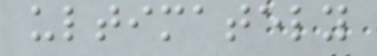ultimately
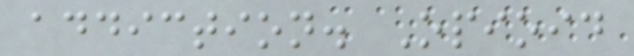addiction. Opioid
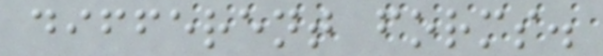different forms.
